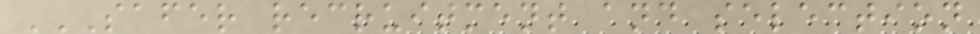SAFER RECRUITMENT AND SELECTION
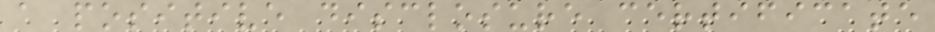a positive disclosure certificate
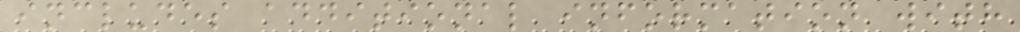includes additional information with
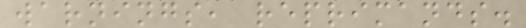warnings, reprimands.
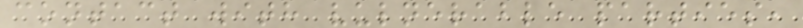contact with vulnerable parties,
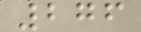276
